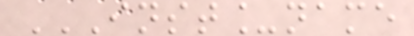INST_NAME
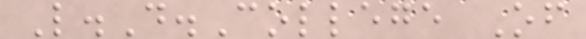L.D.College Of
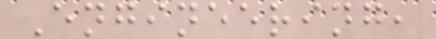Engineering,
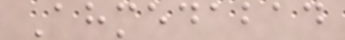Ahmedabad
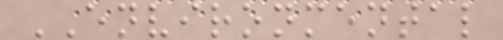ENVIRONMENTAL
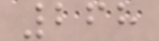268
